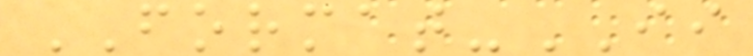FORMAT-II
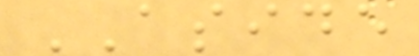ASIDE
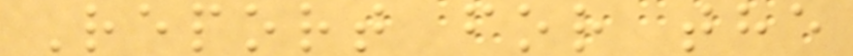Report for the
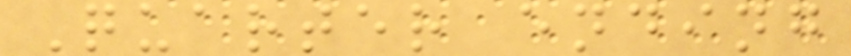Quarter ending
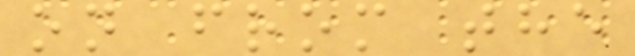on from the
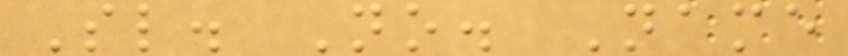Sl. No. Name
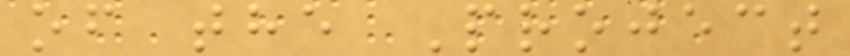of the Project
